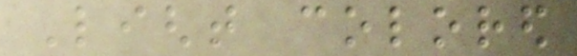Light colored
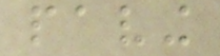paving
